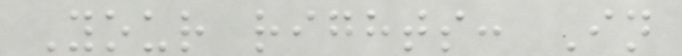Your rights: In
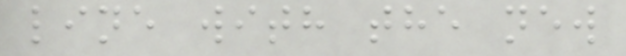line with the new
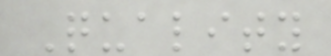Quality
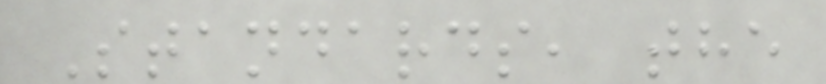Standards, the
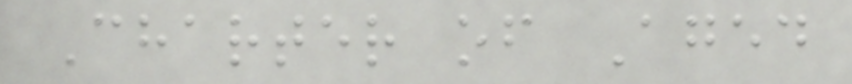Charter of Aged
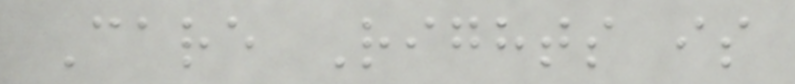Care Rights is
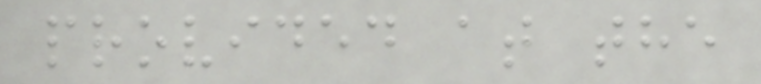provided at the
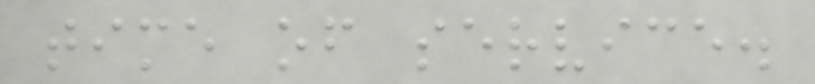time of service.
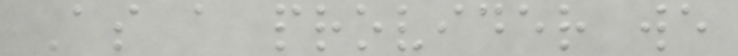As a provider we
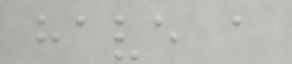have a
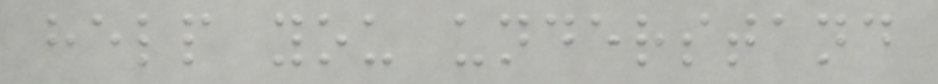help you understand
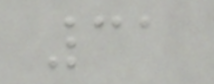31
